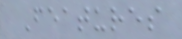Features
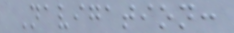Navigation:
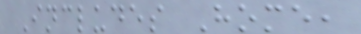Includes Home,
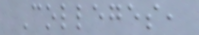Colleges,
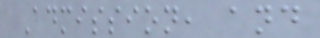Admission, and
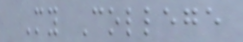My College
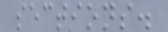sections.
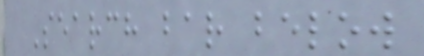Search bar below
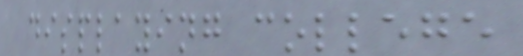displaying college
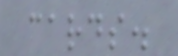cards.
